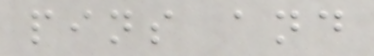pins and
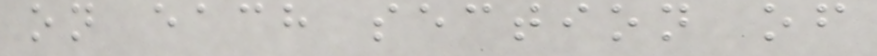on each section of
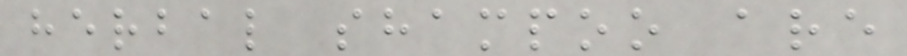herbal shampoo are
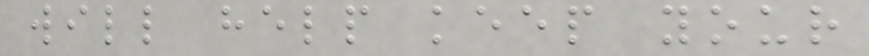will help keep your
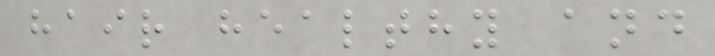hair healthy and
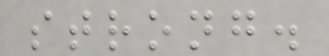strong.
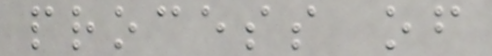process of
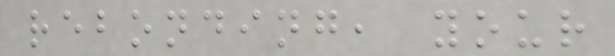rebonding, your
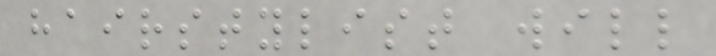hairstylist will
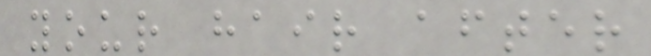your hair after
